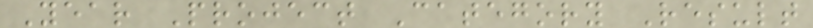Year Project Category Result
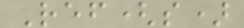Ref(s)
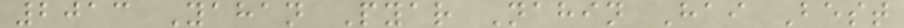2013 Yahan Pyar Nahin Hai Best
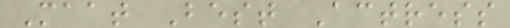Maat Best Actress
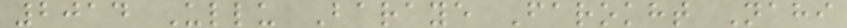2014 Ullu Baraye Farokht Nahi
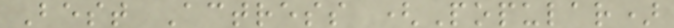Best Actress (Popular)
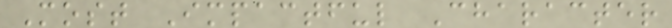Most Impactful Character
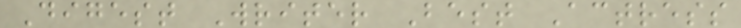Digest Writer Best Actress
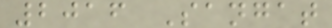2016 Sangat
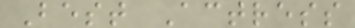Best Actress
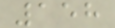158
